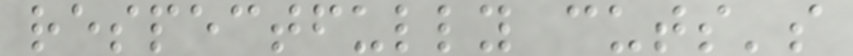respectfully cuts's
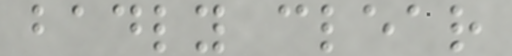badly clear
